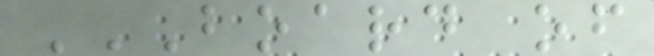BOARD OF
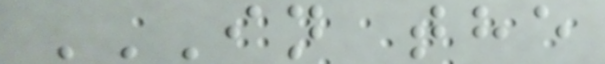IN THE
